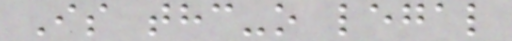Is thc-o legal
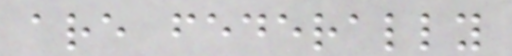are federally
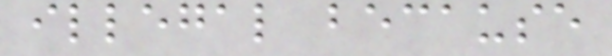illegal because
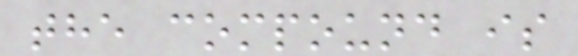the compound is
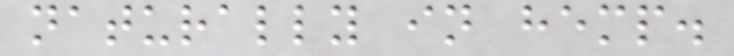naturally in hemp.
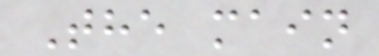The main
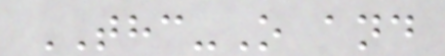THC-O and
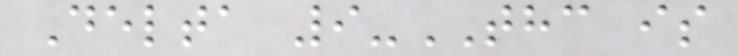Delta 9-THC is
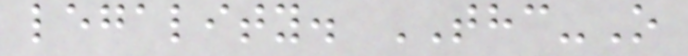legality. THC-O
